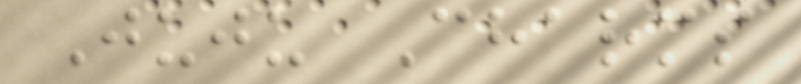Juju Charms
